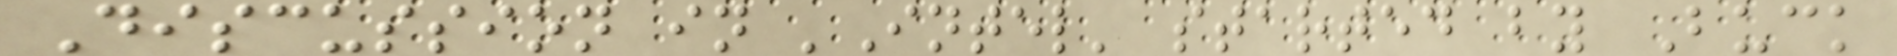Discussion in 'Intel' started by Buck
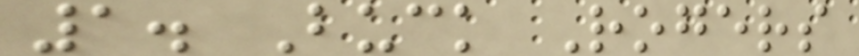1. Buck Rogers
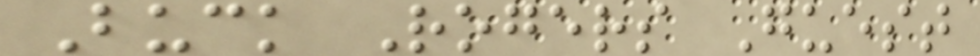Buck Rogers Guest
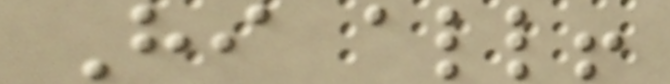Hi all!
